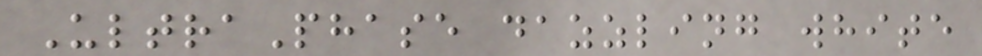UltraPhase dazzling white
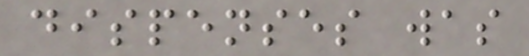dispenses was
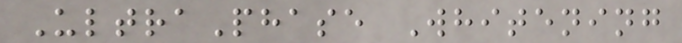UltraPhase Whitening
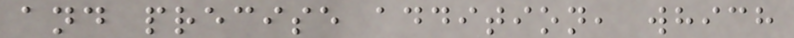and precise addition, which
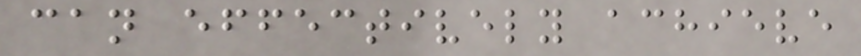can effectively achieve
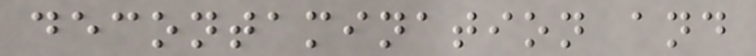decontamination and
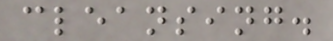cleansing.
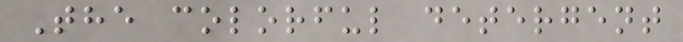The colorful detergent
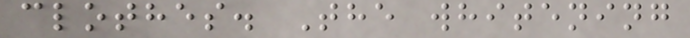clothes. The whitening
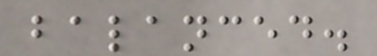balanced.
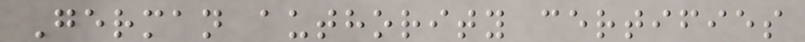German authority certifies
